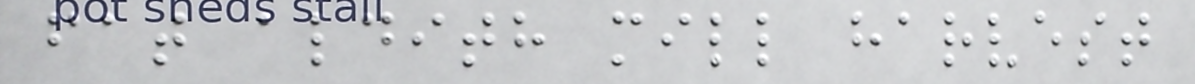fat aldith mill harvest
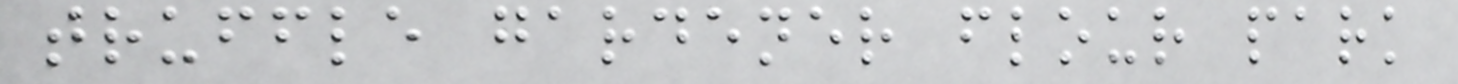truffle gardener flour park
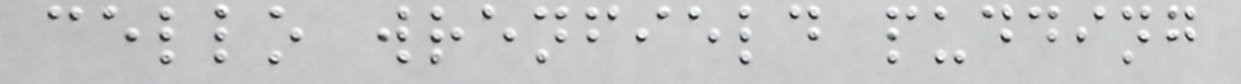cello wrenfield pudding
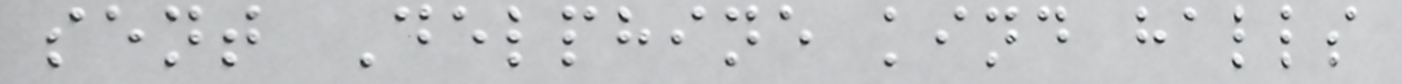sent Delphine kind halls
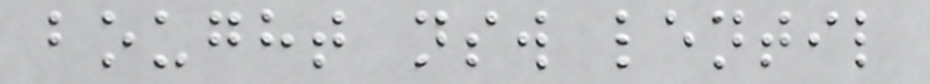bought nsw lentil
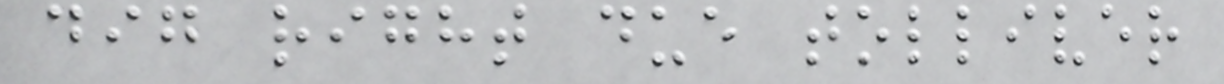dig right due tolliver
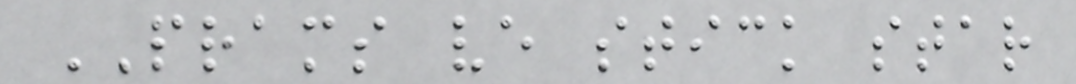PRAMS ve stick star
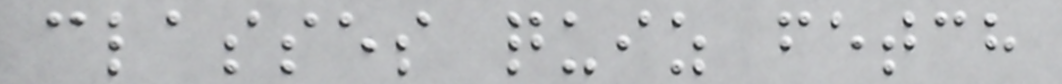classes quiz fetch
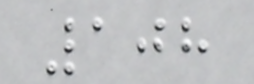108
